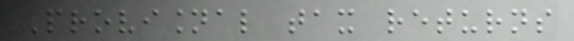Provisional tax returns
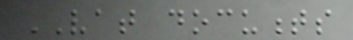VAT documents
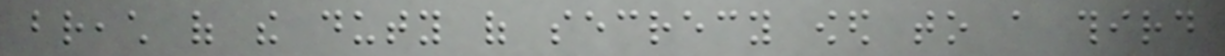breach of the duty of secrecy owed to a third
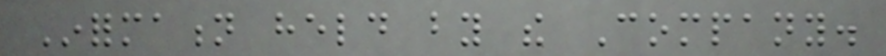Information held by the Company.
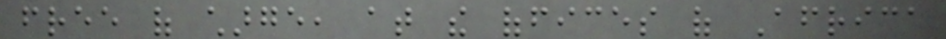free of charge, at the offices of Africa
